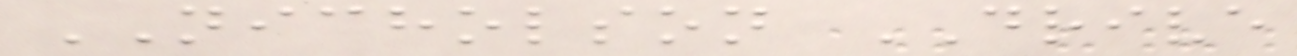NICHOLSON DRIVE
